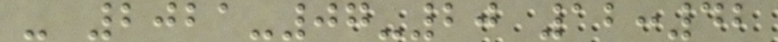- 2021-07-20 12:42
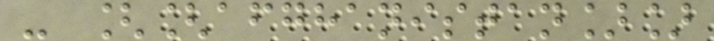- [[afghanistan]]
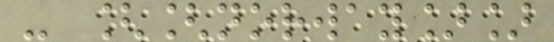- [[norway]]
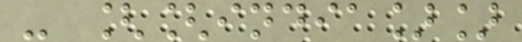- [[india]]
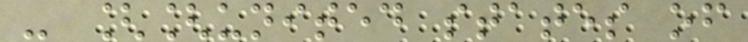- [[united states of
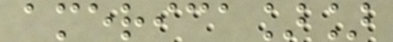america]]
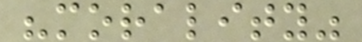"morality"
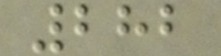282
